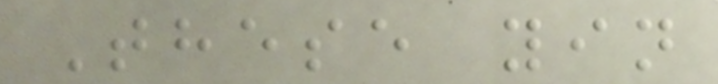These yin
